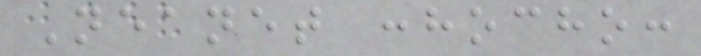Neanet :hocho:
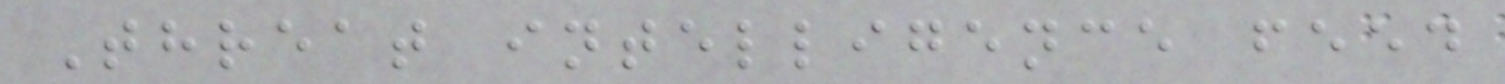Threat intelligence feed
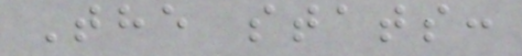The stats:
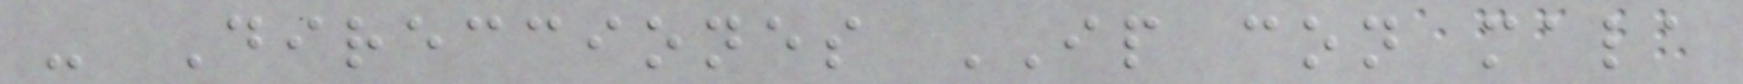- Direcciones IP con mala
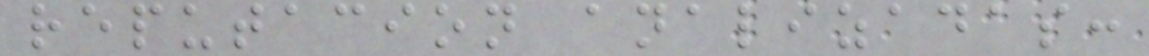reputacion analizadas:
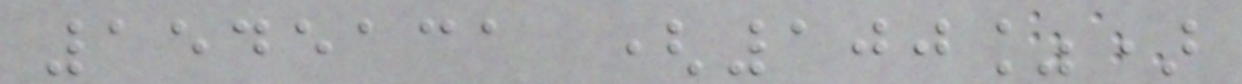1545131 (100%)
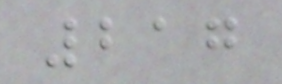217
